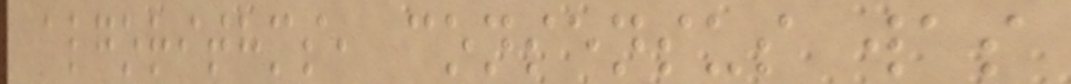algorithms, consensus was
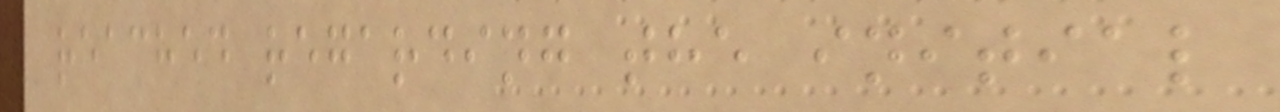reached regarding the initial
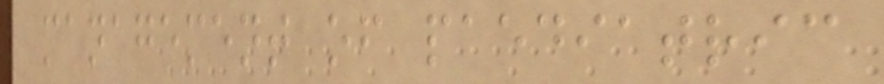management of paediatric
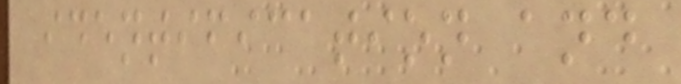identification and
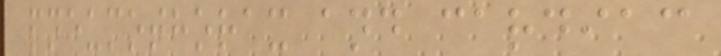pneumothorax and cardiac
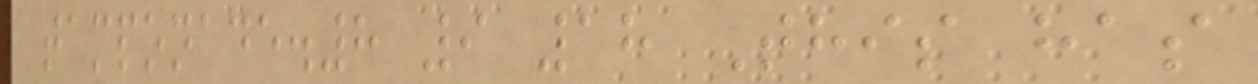tamponade.8 9 18 This has
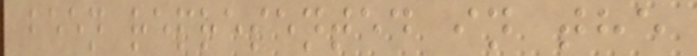been represented in the
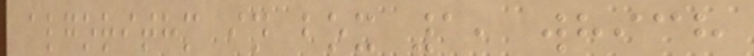algorithm in box 1, which
